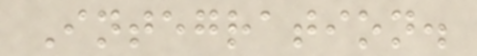Integration.
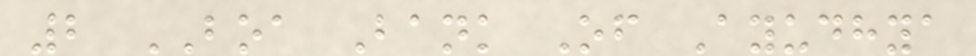2 BOA Bank Of Ayudhya
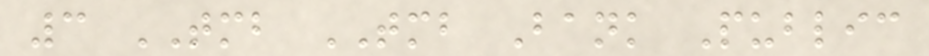3 TMB TMB Bank Public
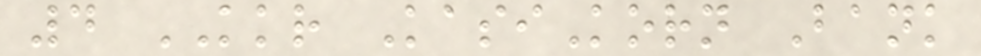4 KKR KasiKorn Bank
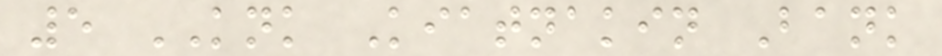5 KNK Kiatnakin Bank
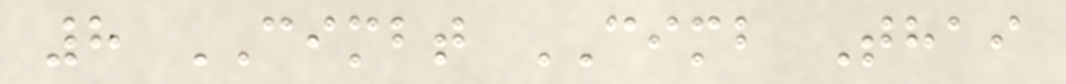8 CIMBT CIMB Thai
